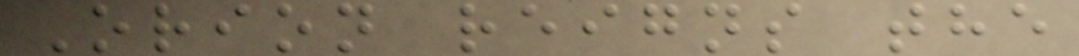Orion reigns the
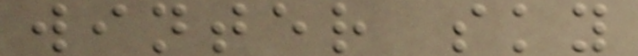winter sky
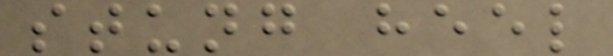stung heel
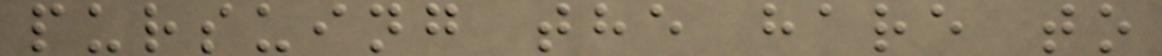pursuing the hare to
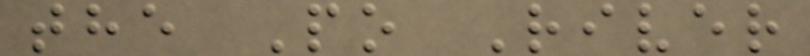the Po River
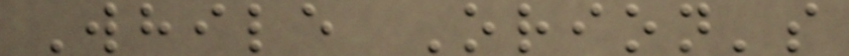While Orion's
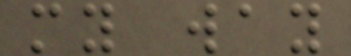my way
